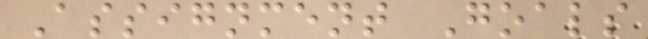Assignment Goals
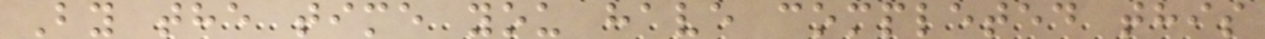By the time you have completed this
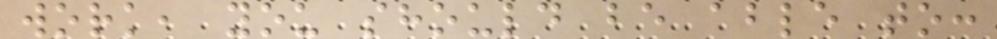work, you should be able to:
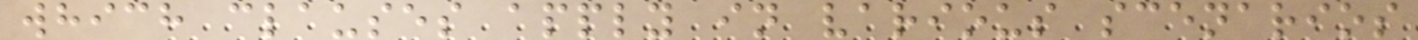which clauses apply in various scenarios
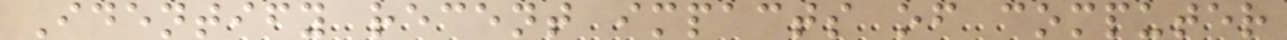Identify recent impacts of computer
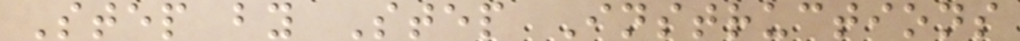Step by Step Instructions
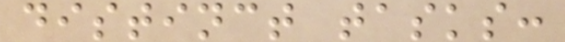distinct tasks:
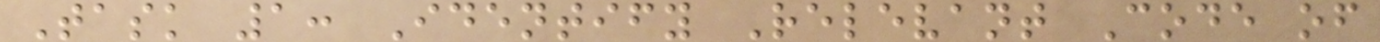Task 1: Identify Relevant Code of
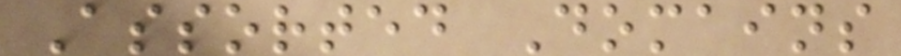Assorted Domains
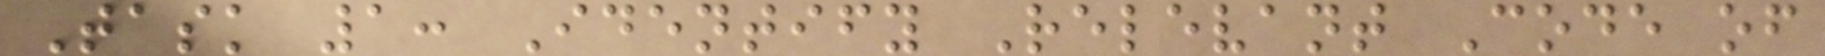Task 1: Identify Relevant Code of
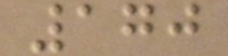170
